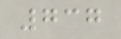737
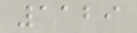1129
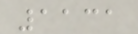1131
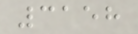3158
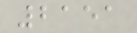2151
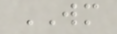WM
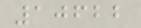10622
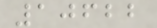10622
